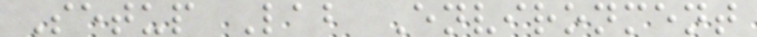Setup Lab Environment
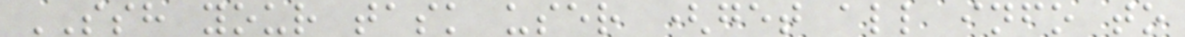SSH your task user (get all info to
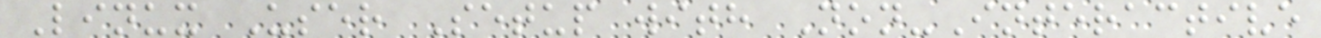Linux User Setup with Non-Interactive
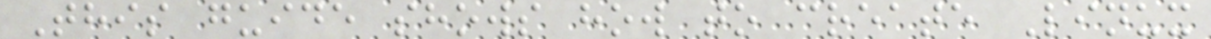This guide shows how to create Linux
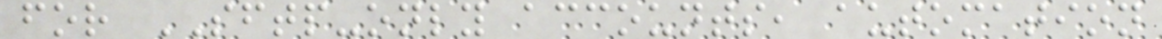for SFTP-only accounts, automation
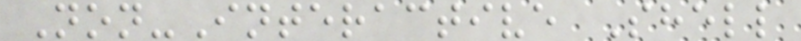Non-Interactive Shell
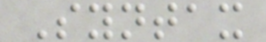Syntax
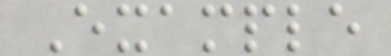Example
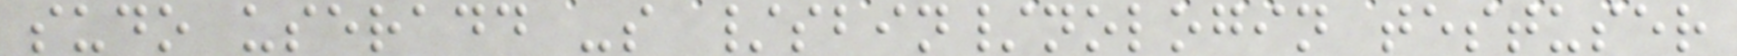sudo useradd -s /sbin/nologin testuser
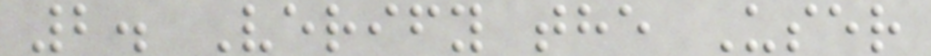2. Verify the User
